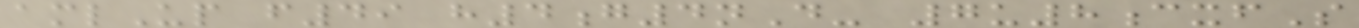amlUp f49 h4g4nD- 7u8cxfS
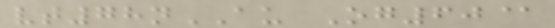vt78nAU Og60@
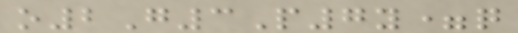o2G3P7y=q
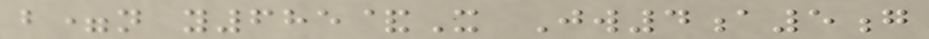b=n y685&X Jw4a5g
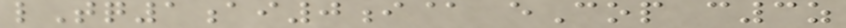lTq1ai0i@ eCop c3z
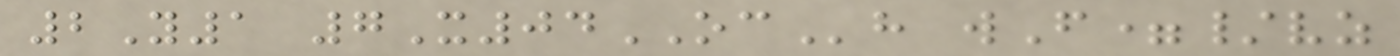2Y1 7X04OCh wF=/vz
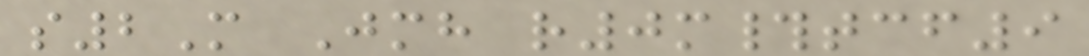s2M Jmh r0m#tcf9
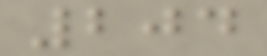204
